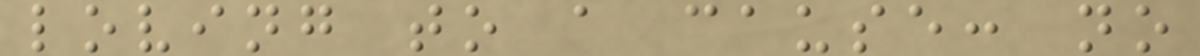loving to a cause: no
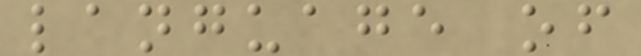language of
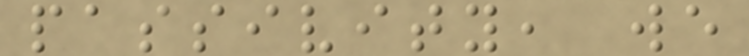passivity, we
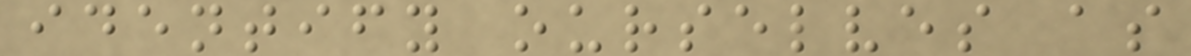identify ourselves as
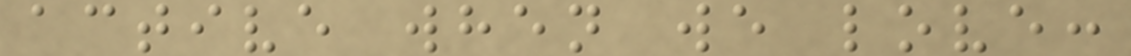active when we love:
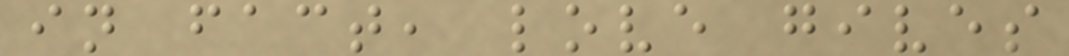in fact, love gives
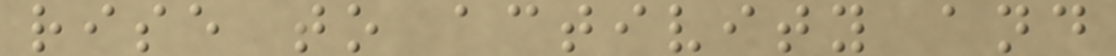rise to activity and
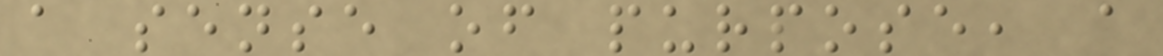a sense of purpose, a
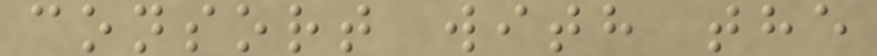consort with the
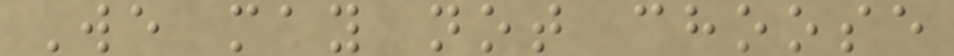We may not choose
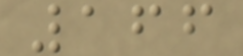166
